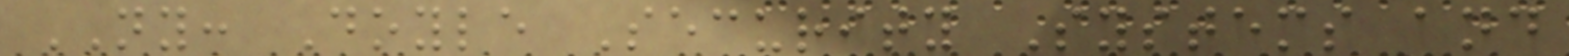NY: Doyle Security Systems and
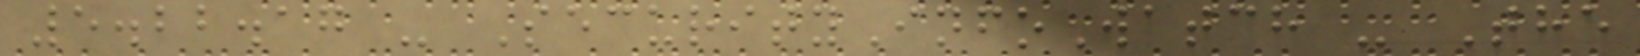5.22.17 - SecurityInfoWatch - The
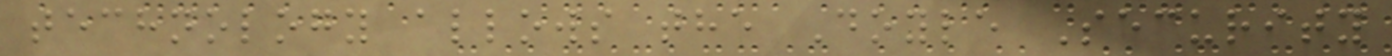technology allows the Doyle Security
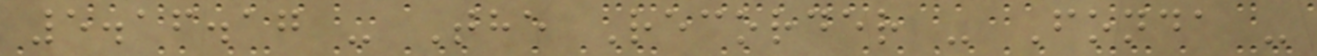5.16.17 - The Recorder - Fonda -
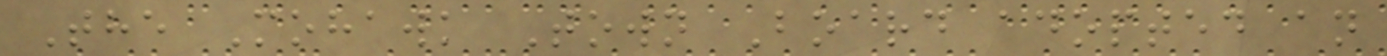The Mohawk Town Board adopted an
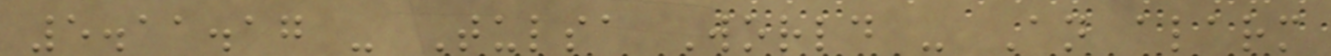5.11.17 - Tulsa World - An alarm
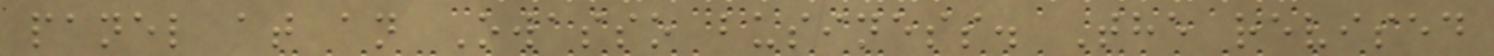panel at an Owasso business. The revised
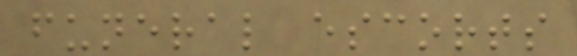funeral escorts
